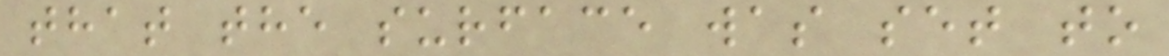that the surface was set to
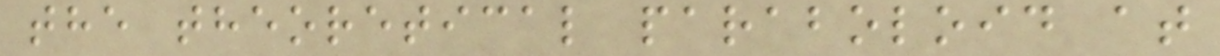the theoretical paraboloid at
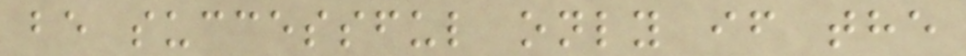be successful only if the
